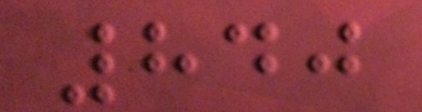840
